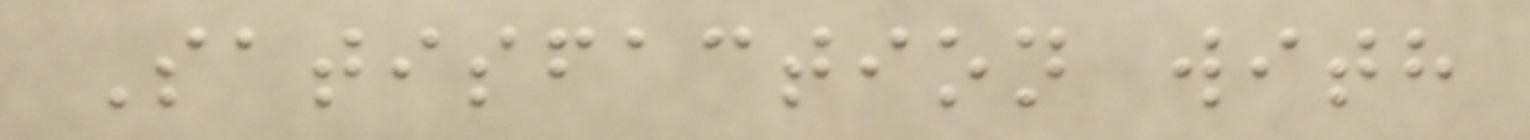Satisfaction with
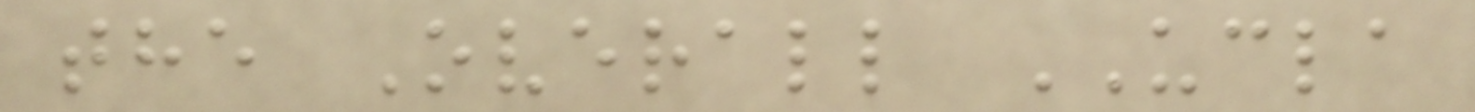the Overall UCLA
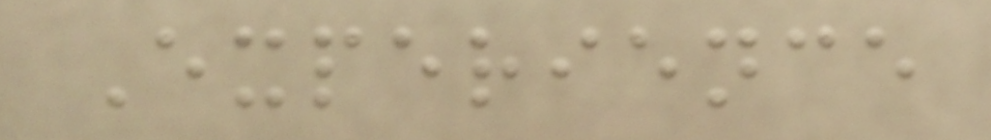Experience
